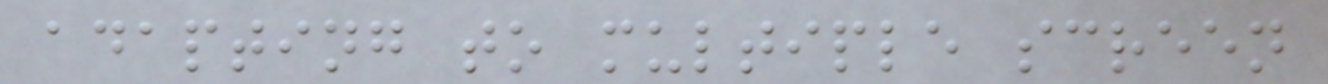adapting to multiple screen
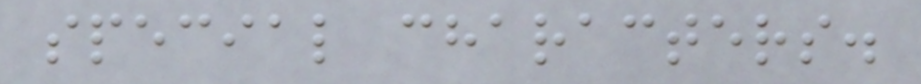special characters.
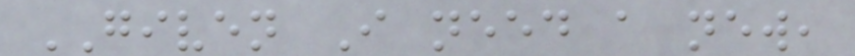GIVEN I need a new,
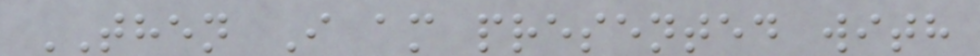THEN I am presented with
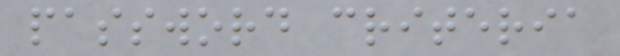password criteria
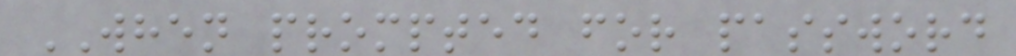WHEN prompted for password
